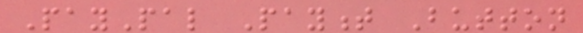PayPal Payment Button
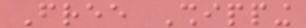Free Shipping
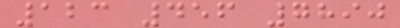123 456 7890
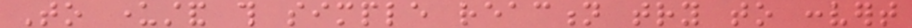To understand this simple reaction try to convert
